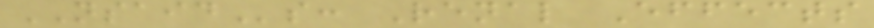NSAIDs: Renal Effects
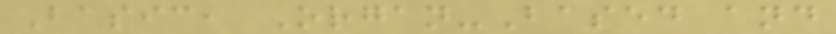Basic, Organ-Based and
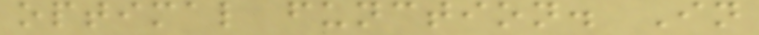optimal function. In
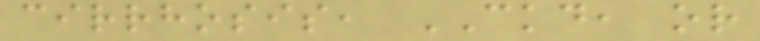cirrhosis, CKD, or
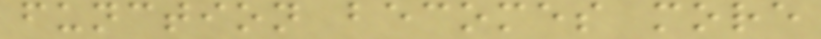function becomes more
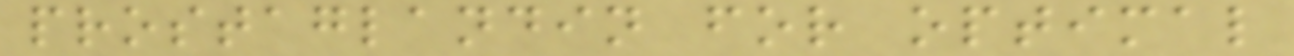prostaglandin for optimal
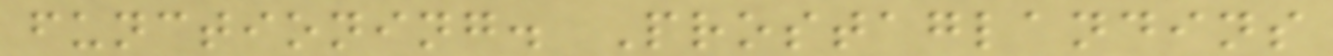functioning. Prostaglandins
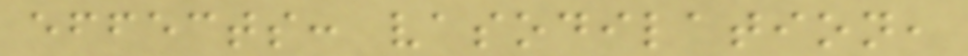effects: vasodilation,
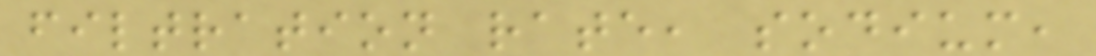filtration rate, sodium,
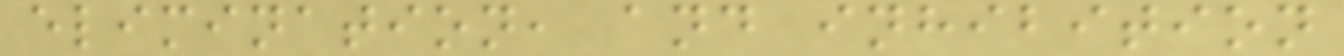elimination, and inhibition
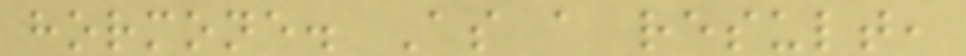hormone. As a result,
